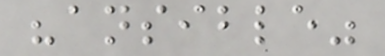"ansible"
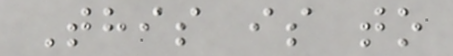This is to
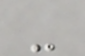-
